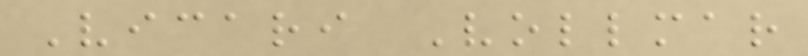Vicari Vollmar
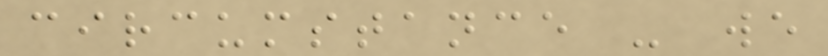circumstance - we
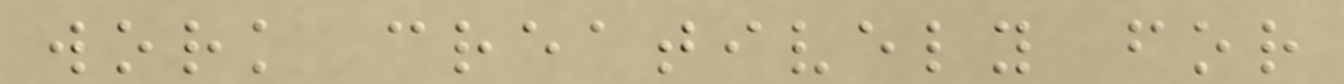work creatively for
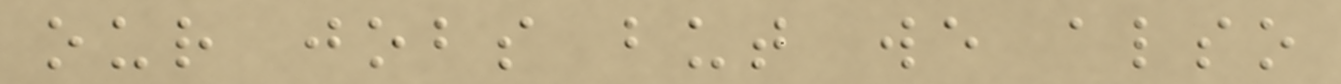our jobs but we also
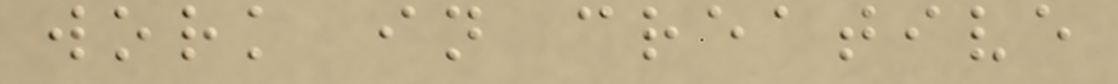work in creative
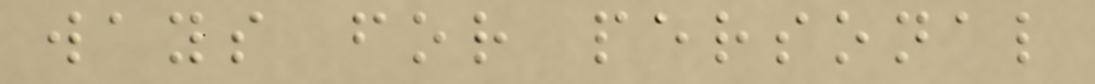ways for personal
